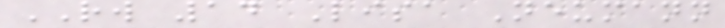RW 14 Lisa Neumann
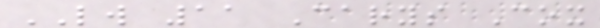LW 11 Carys Cox
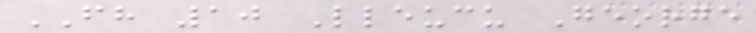FH 10 Lleucu George
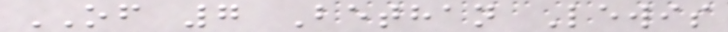OF 7 Bethan Lewis
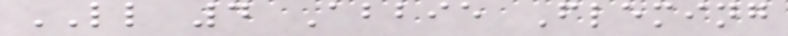LL 4 Abbie Fleming
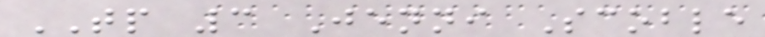TP 3 Jenni Scoble
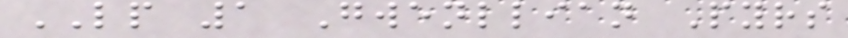LP 1 Gwenllian Pyrs
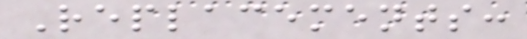Replacements:
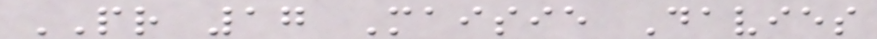PR 17 Maisie Davies
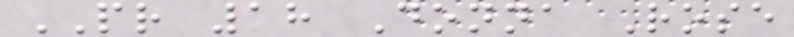PR 18 Donna Rose
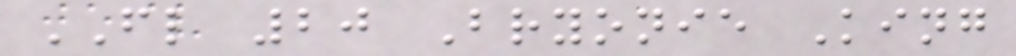FL 20 Bryonie King
